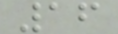16
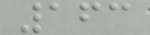163
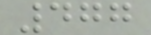477
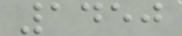1450
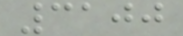3100
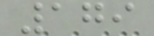179
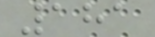181
